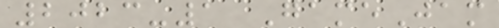2023-1 GameJam
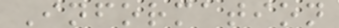Information
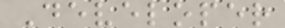Developer
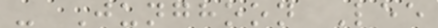- Junghoon Lee
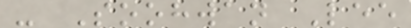- Soohwan Lee
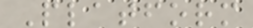Platform
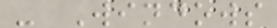- Windows
